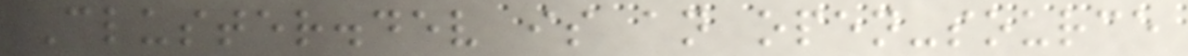Cluster.dev is an open-source
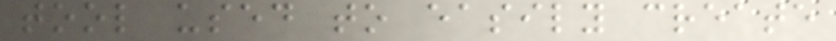tool used to easily create
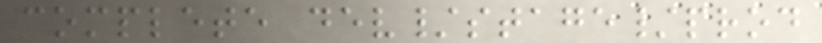complete dev/stage/prod
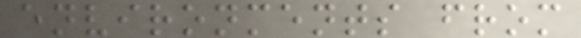environments from
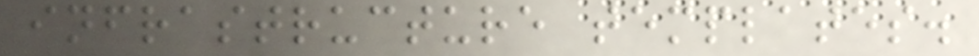infrastructure templates.
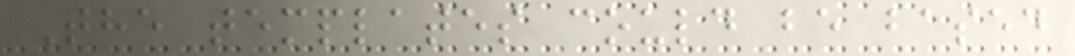The templates could be based
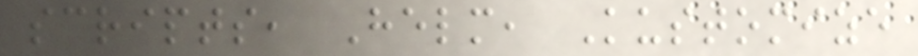scripts, Helm, Kustomize
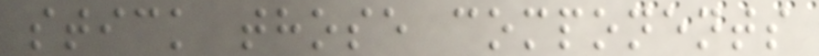stick those components
